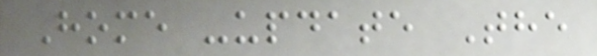Home -update The
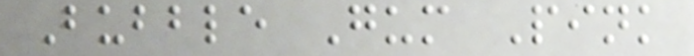Bubble Gum Pink
